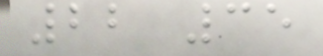22 35
